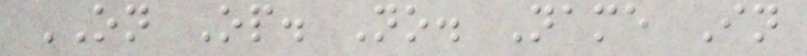ON Op. No. Name In
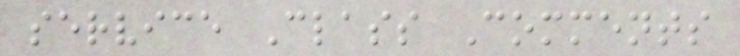service Class Comments
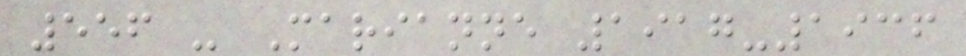556 - Marianne 1917-1936
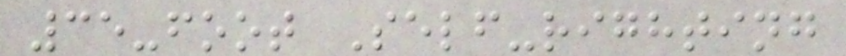35-foot Self-righting
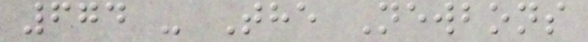674 - The Newbons
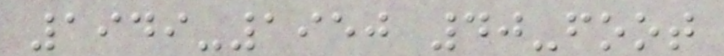1949-1950 40-foot
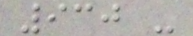930 -
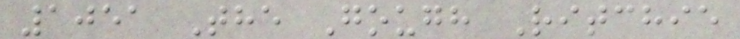1051 The Gough Ritchie
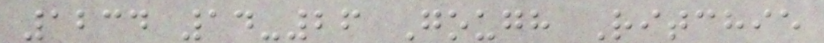1234 14-26 Gough Ritchie
